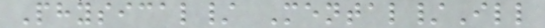Physical/ Mental/Ill
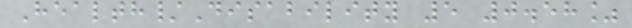Health/Disability 5 0.58%
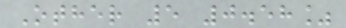Other 5 0.58%
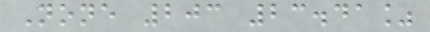None 203 23.41%
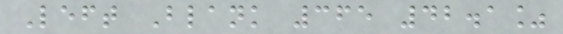Left Blank 365 42.1%
